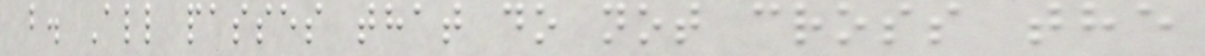b. All passes that do not cross the
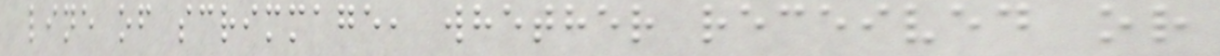line of scrimmage, whether received or
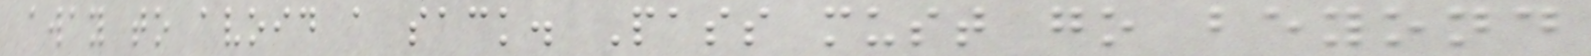away to avoid a sack. Pass must go beyond
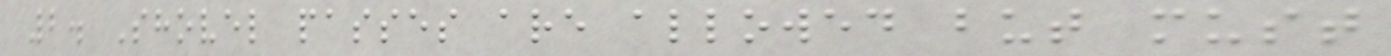2. Shovel passes are allowed but must
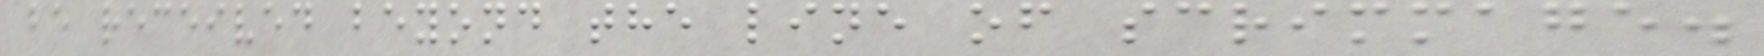be received beyond the line of scrimmage.
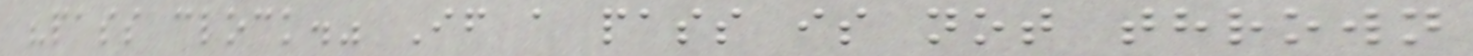"pass clock." If a pass is not thrown
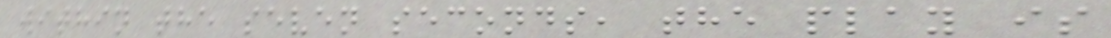within the seven seconds, the play is
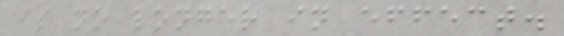is no longer in effect.
